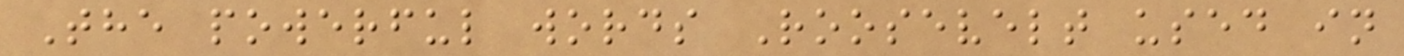The powerful words Roosevelt used in
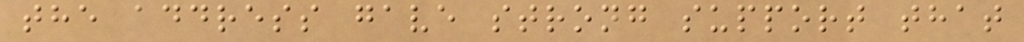the address gave strong support that
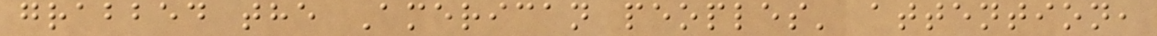grabbed the American peoples' attention,
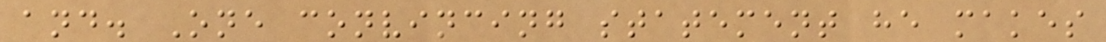and. One convincing statement he makes
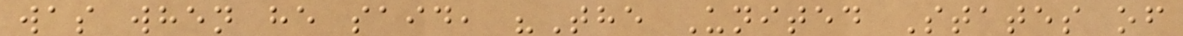was when he said, "The United States of
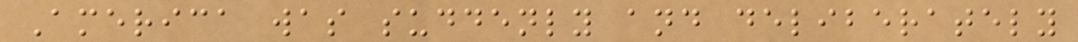America was suddenly and deliberately
